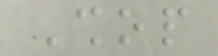Shop
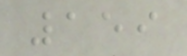159
